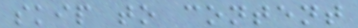skip to content
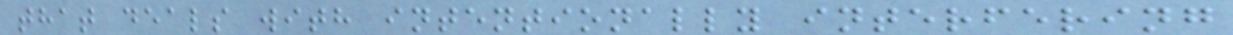that deals with intentionally interfering
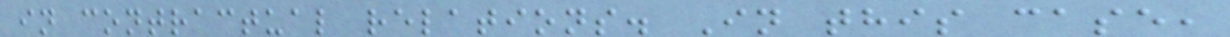in contractual relations. In this case,
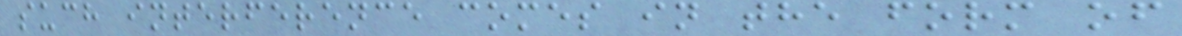such interference comes in the form of
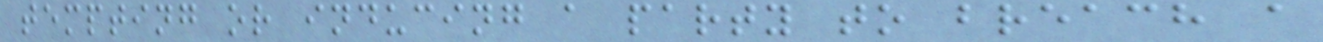tempting or inducing a party to breach a
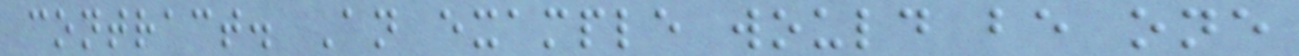contract. An example would be one
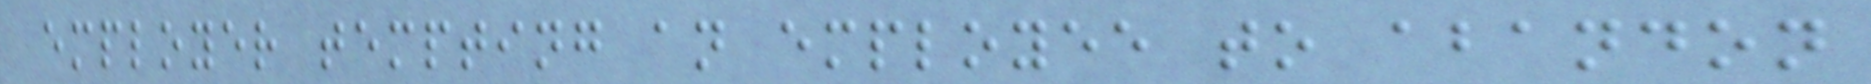employer tempting an employee to abandon
